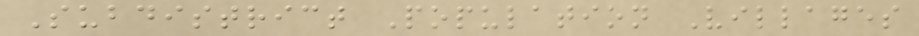Subdistrict Population Villages
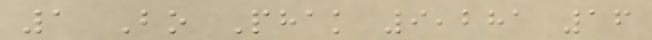1 Bo Phak 9,281 16
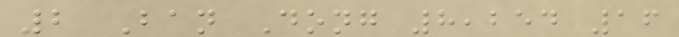2 Ban Dong 8,254 16
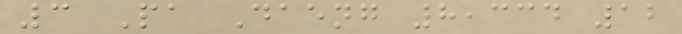3 Pa Daeng 8,334 12
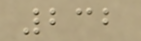232
